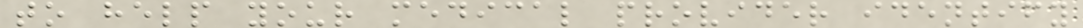to help your medical provider identify
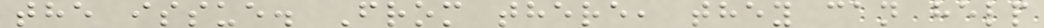the issue. From there, they can help
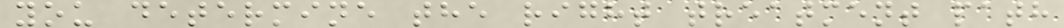you determine the right treatment path
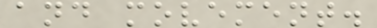and movement.
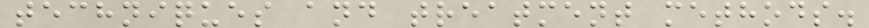techniques and treatment methods.
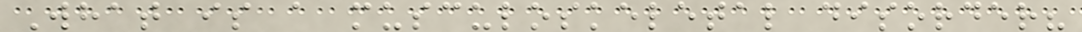What is a musculoskeletal disorder?
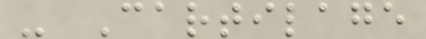- Cartilage
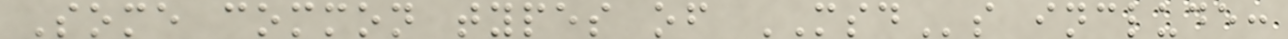Some common types of MSDs include:
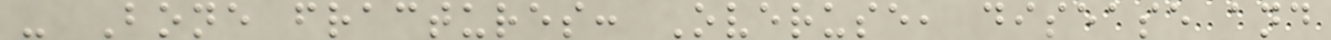- Bone fractures: Overuse, disease and
